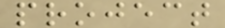project
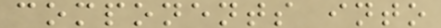components into
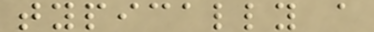typically a
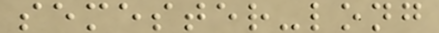semester-long
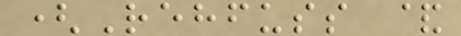(Rehfuss &
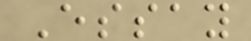Essay
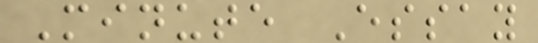Minute Essay
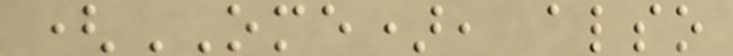(OME), also
